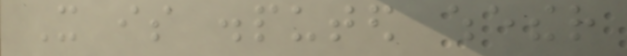It is disputed whether
